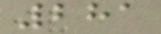281
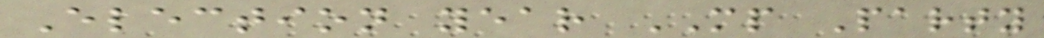Election year MP Party
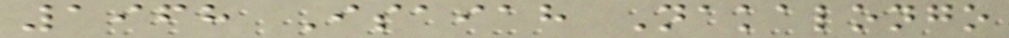1968 Isaiah Nakalongo
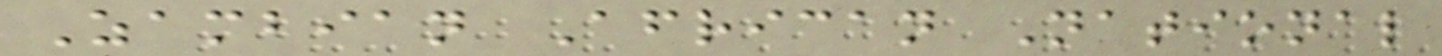Zambian African National
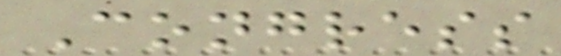Congress
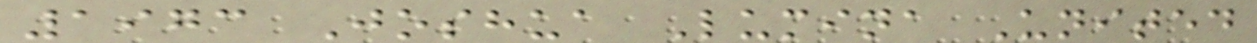1973 Joshua Lumina United
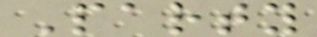Party
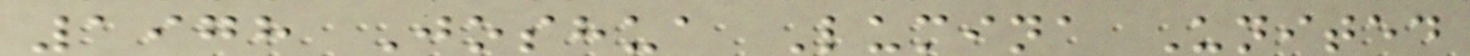1978 Joshua Lumina United
